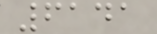6141
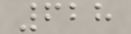628
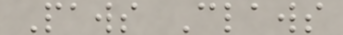Paws Claws
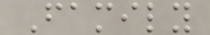Family
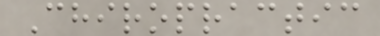Chiropractic
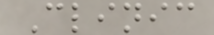Clinic
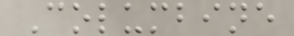Columbine
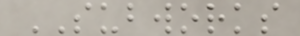SUBWORKS
